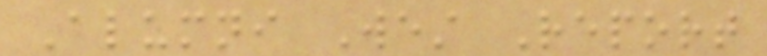Alumni West Report
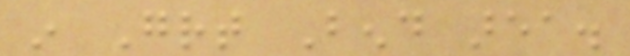in Great Bend area.
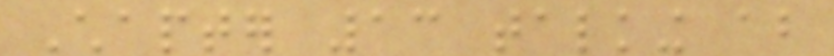Chapter 13 talking about
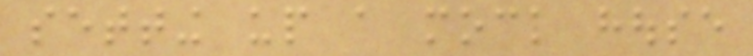setting up a mock house
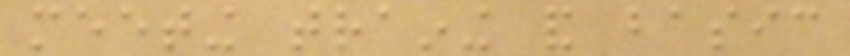meeting training and basic
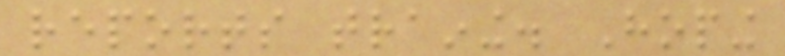reports training. Hoping
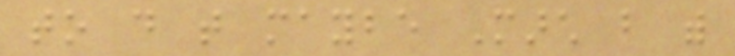to do that maybe March but with
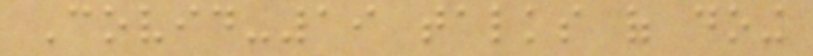Covid-19 talks of doing
